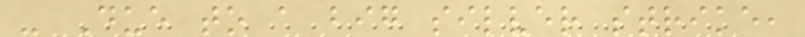- Due to a big silver strike,
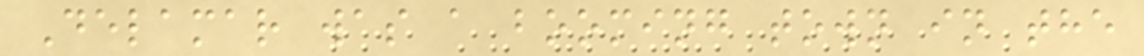Delamar was a booming town in the
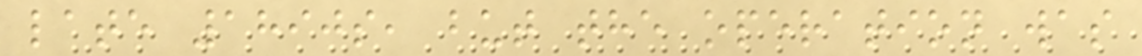late 1890s, but the operation was
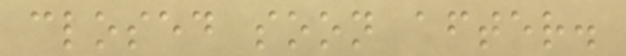closed soon after.
